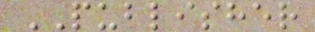PUBLISHER
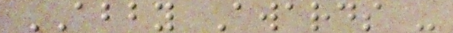ABBY Awards -
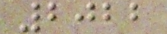2022
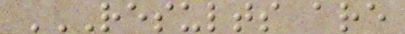RESULTS ARE
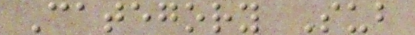Category Sub
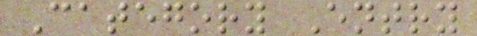Category Entry
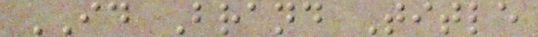ID Brand Title
